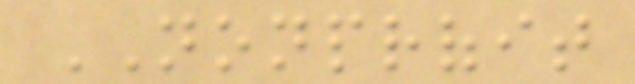NONPROFIT
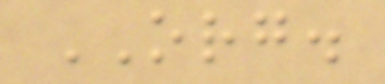ORG.
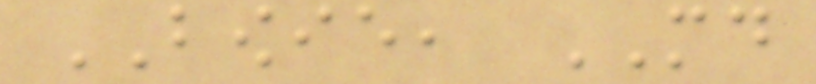BOWIE, MD
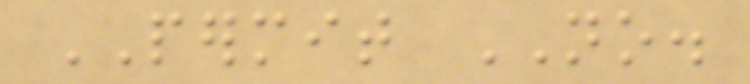PERMIT NO.
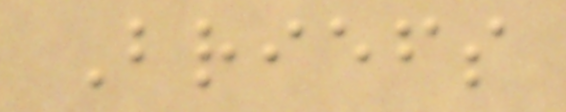Briefs
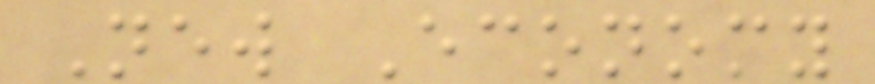New Economy
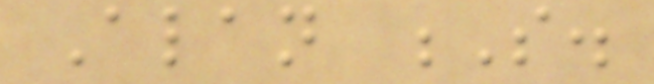Alan S.
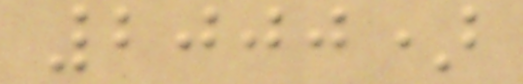2000)
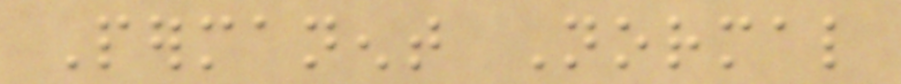Permanent Normal
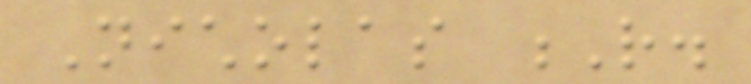Nicholas R.
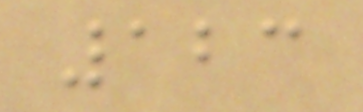123
